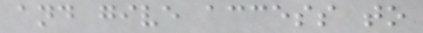and give access to
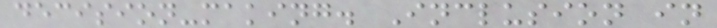decision-making. Inclusion in
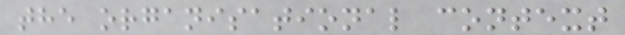the organisational context
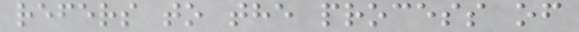refers to the process of
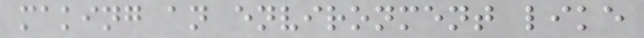making an environment like
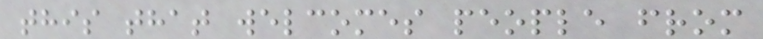this that welcomes people from
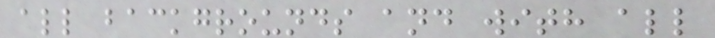all backgrounds and with all
